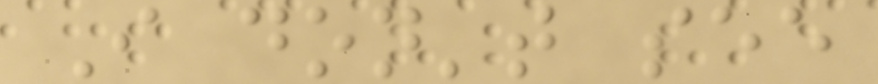I don't see
